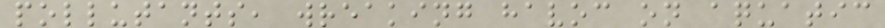pollutants, wreaking havoc on aquatic
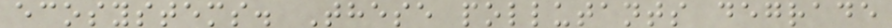ecosystems. These pollutants degrade
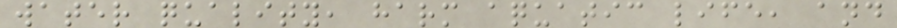water quality, harm aquatic life, and
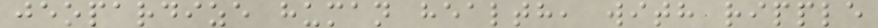jeopardize human health, with ripple
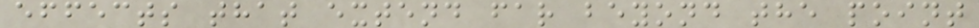effects that extend far beyond the point
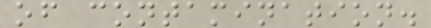of contamination.
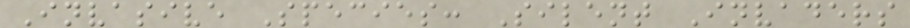Invasive Species: Silent Invaders
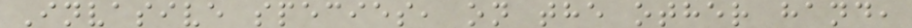Invasive species, on the other hand,
